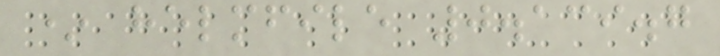* helmfile 0.139.7
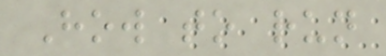How to run
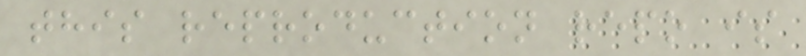this reproduction repo is
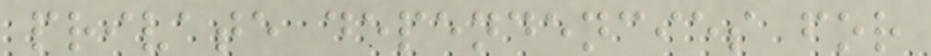private dependencies for
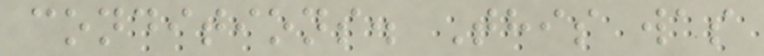conditions. This was
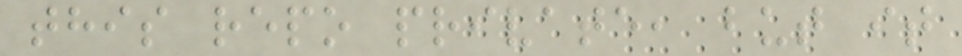this repo private, but it
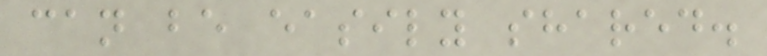can be easily shared.
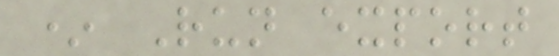* Run export
